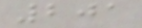201
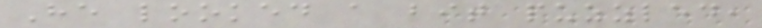He looked a bit puzzled,
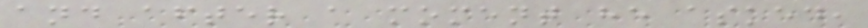and after a moment he asked,
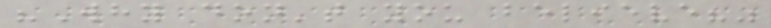"Why don't you believe?"
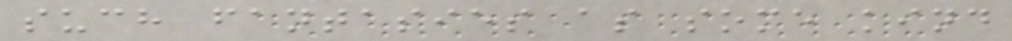such fantasies as some kind
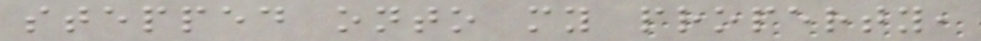stepped onto my property,
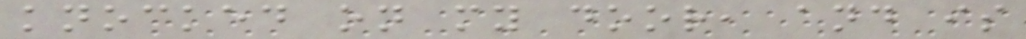knocked on my door, and is
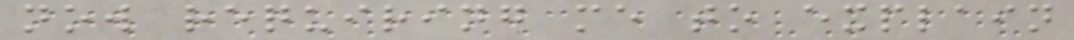now requiring me to explain
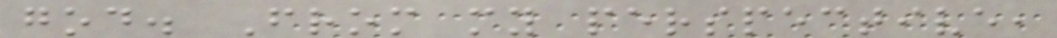god. From my perspective,
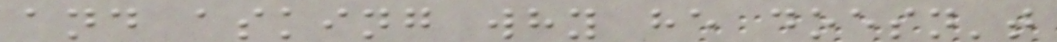and asking why he doesn't
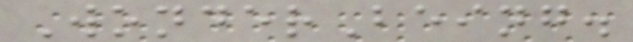WonderBeing.
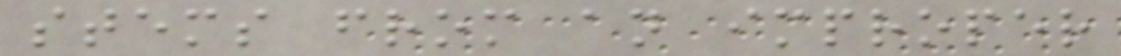stems from an improper
